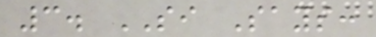3. SI Says:
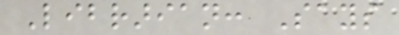Librarian: Says
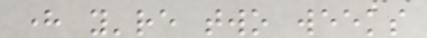here you're two weeks
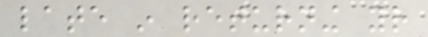late in returning your
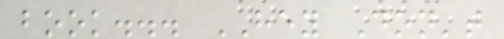book... HEY Don't
